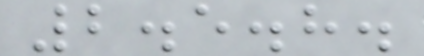2.5.8.
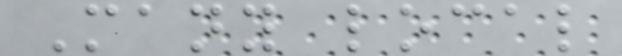Many local
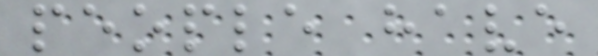people have
